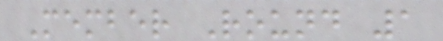Member Round 1
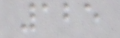125
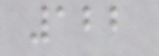122
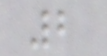2
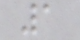1
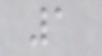1
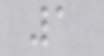1
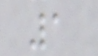1
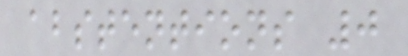abstentions 0
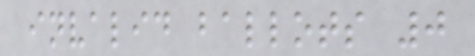invalid ballots 0
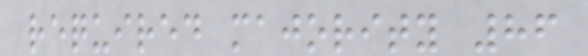required majority 86
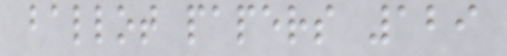ballot papers 129
